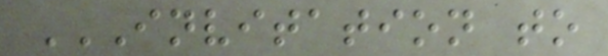INVITATION TO
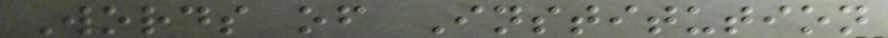Words of Institution
